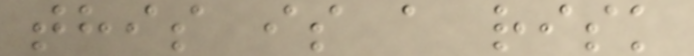this is a risk
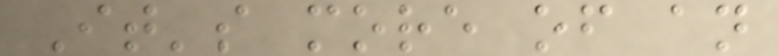It's more of an
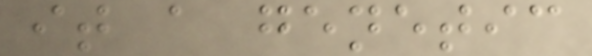it a genetic
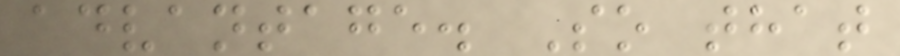advantage. So that
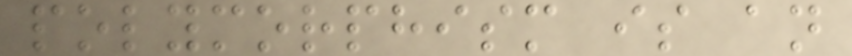polymorphism is an
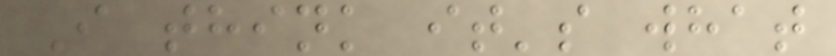I think it's what
